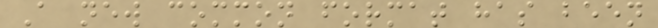A new common format has been
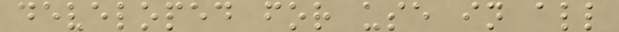developed for use in all
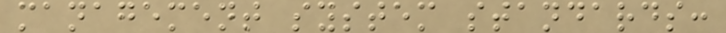management system standards:
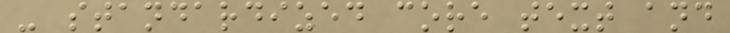- standardized core text and
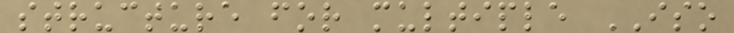structure for multiple ISO
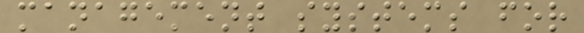management systems for
